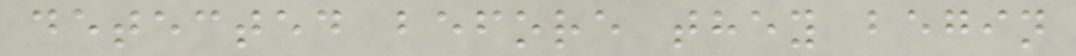detected before they begin
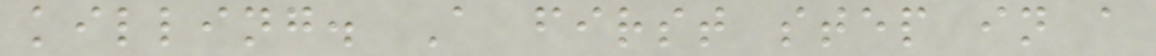killing. A first step in a
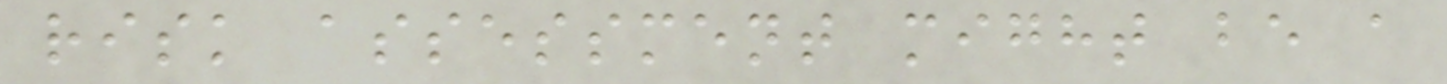risk assessment might be a
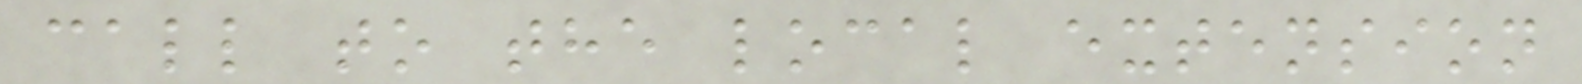call to the local extension
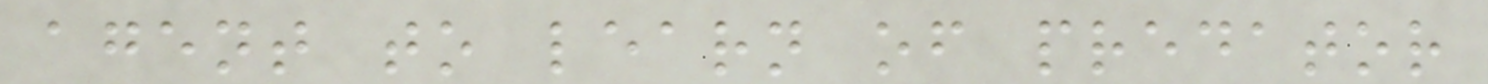agent to learn of predator
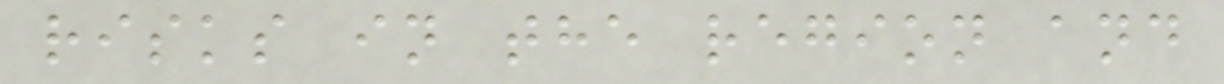risks in the region and
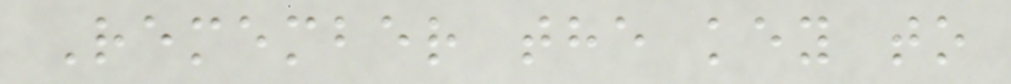Remember the key to
